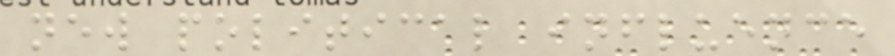new political influence
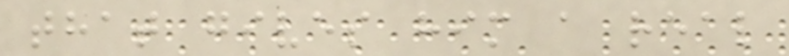that gives him a real
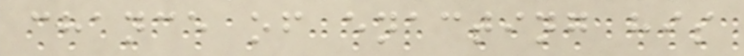chance of enacting his
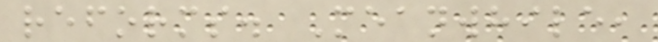reforms. Meanwhile,
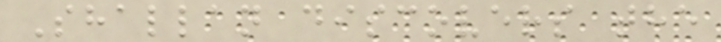Shallan discovers the
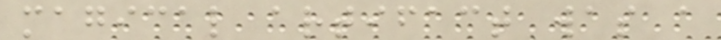magical artifact was a
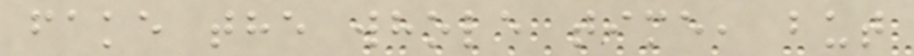fake the whole time, but
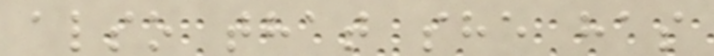also that she has
